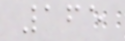165
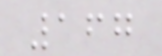167
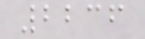2236
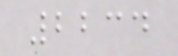2234
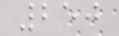250
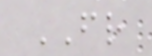FR
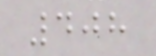408
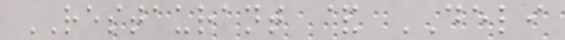RESTAURANT & DELI
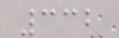332
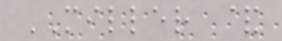MILLER &
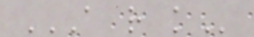A R K
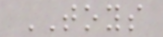TOYS
